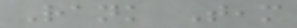Rank Team
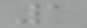1
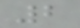2
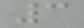3
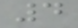4
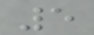5
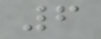6
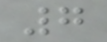7
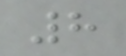8
